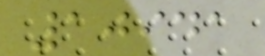10941
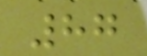87
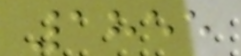1855
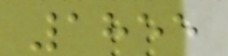1855
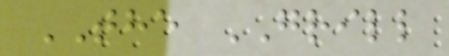THE GRILL
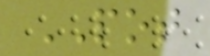POT
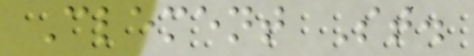Clement St.
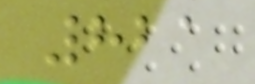821
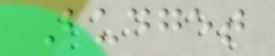Budget
